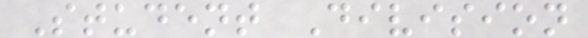Student Division
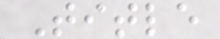Title
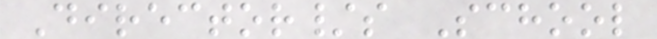Director/s School
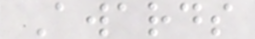Awards
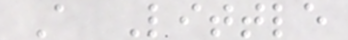A Little
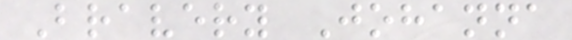Bravery Johanna
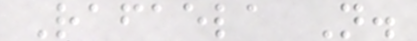Rafaela N.
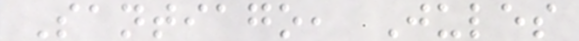Santiago, Jules
